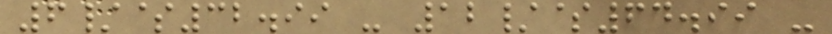6/$32.99 - 12/$64.99 -
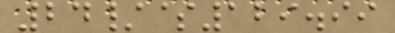24/$129.99
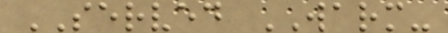SERVED WARM-
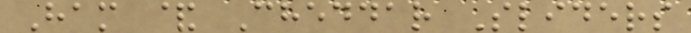Ham & Cheddar Sliders
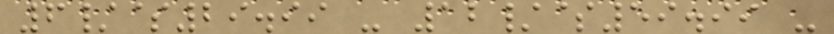6/$29.99 - 12/$59.99 -
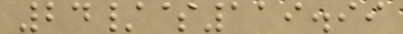24/$119.99
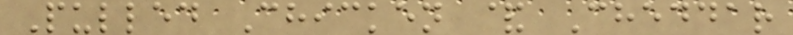Pulled Chicken & Cheddar
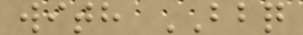with BBQ
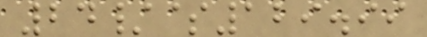24/$129.99
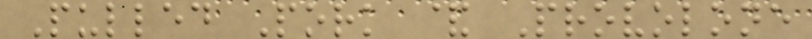Pulled Pork & Provolone
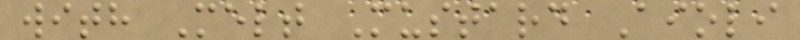with Melt Mustard Aioli
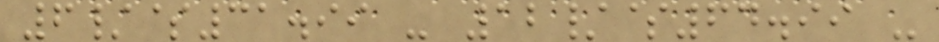6/$31.99 - 12/$64.99 -
